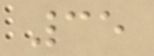35
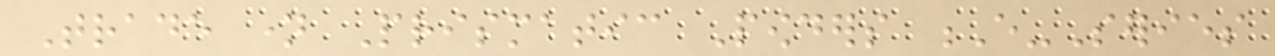Trade name Prismatic Powders E-Series
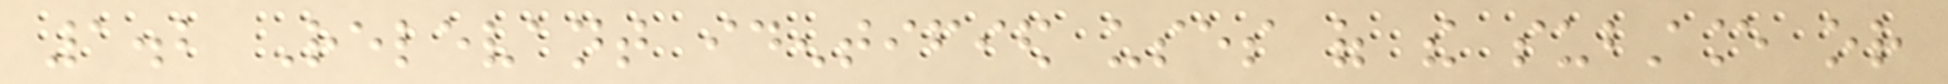1.2 Relevant identified uses of the substance or
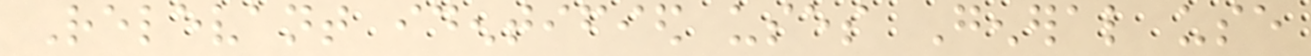Relevant identified uses General use
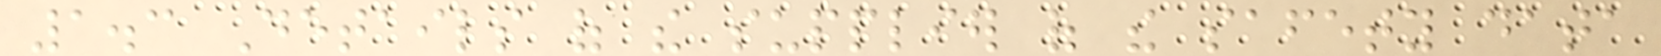1.3 Details of the supplier of the safety data
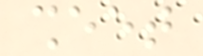sheet
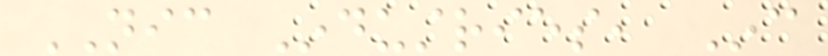NIC Industries, Inc
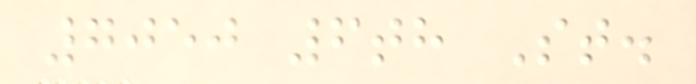7050 6th St.
